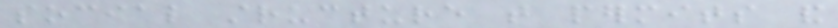social structure that permits and
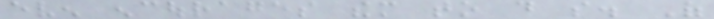even encourages them to do so. Of
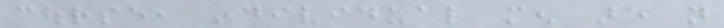course, individual men are not
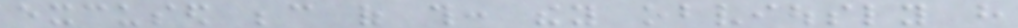excused because of this: they obviously have
